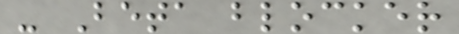- Beta blocker
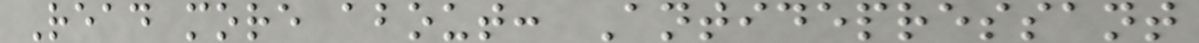Read more about: Antidepressant
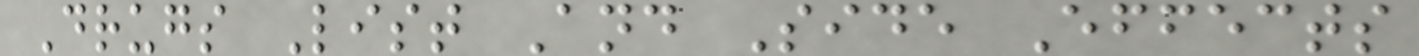Drugs List And Side Effects
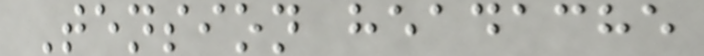Tension headache
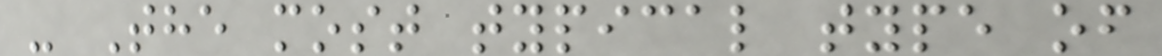- The most typical type of
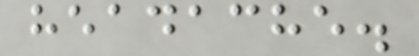headache.
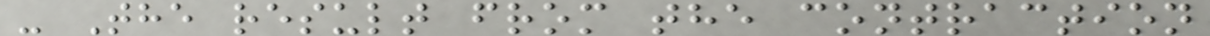- The result from the contraction
